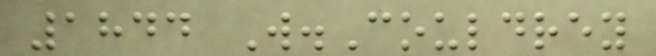1844 W.Couldrey
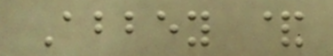Abbey &
